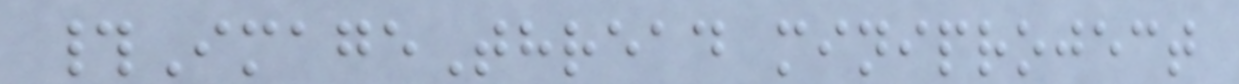#ImageThread miniproject
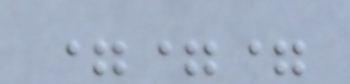===
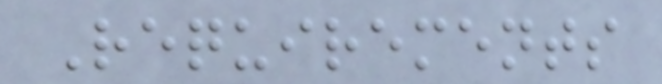Requirements
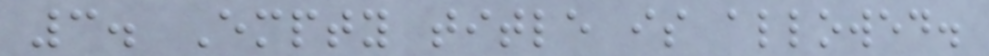3. Empty title is allowed.
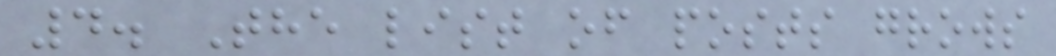4. The list of posts grows
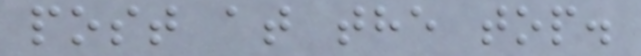post at the top.
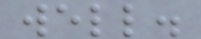well.
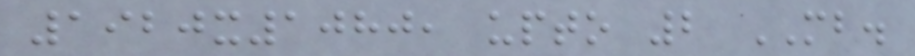1920x1080, upto 2 MB.
